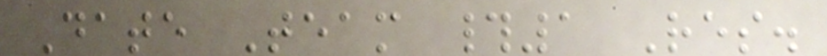Date Team #1 Res.
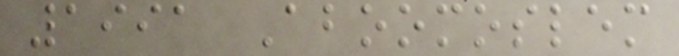1991 Aboomoslem
